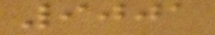9001
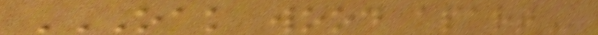OAK WOOD APART
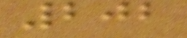202
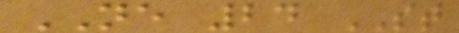NE 24 ST
